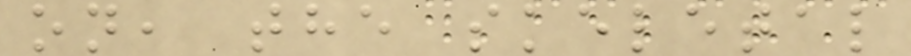on, the skeletal
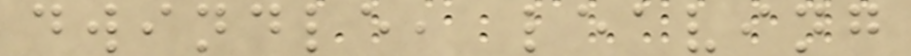dwindle, leaving
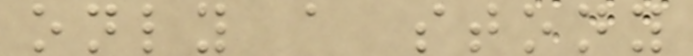only a stony
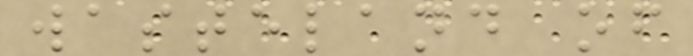wasteland of
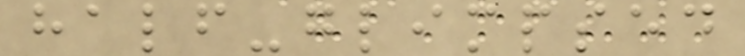half-glimpsed
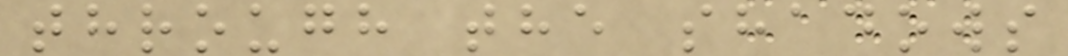through the shadows
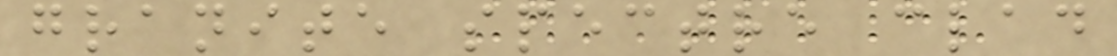granite spectre clad
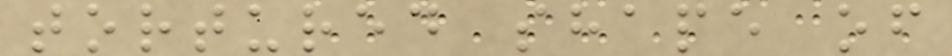tortured shape of
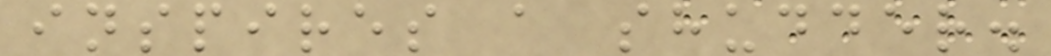inspires a shudder.
